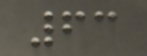63
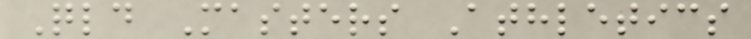Qld Masters Athletics
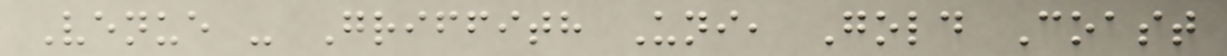Venue - Griffith Uni, Gold Coast
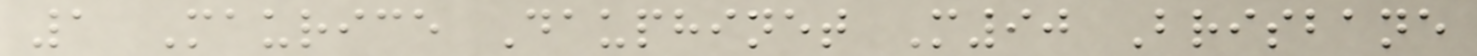1 Maurice Dauphinet M90 Brisbane
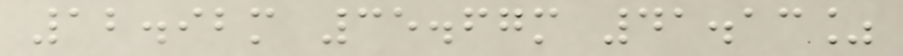12.92m 35.67m 41.13%
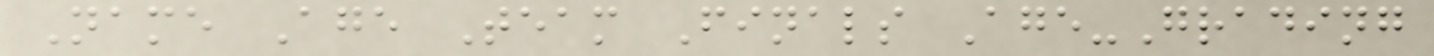Name Age Team Finals Age-Grading
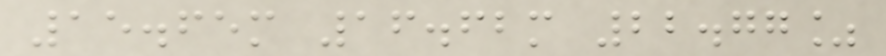15.65m 16.62m 22.77%
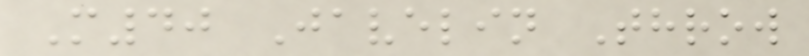M40 Javelin Throw
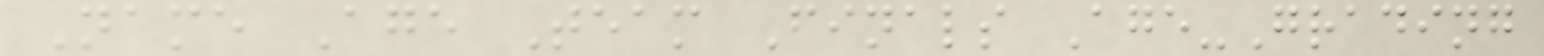Name Age Team Finals Age-Grading
